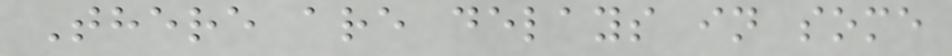There are delays in some
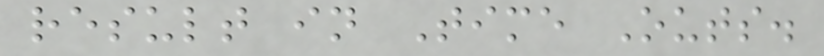result in Time Outs.
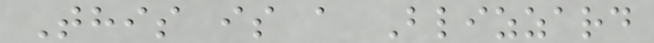This is a Blizzard
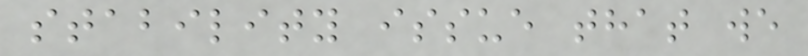stability issue that we
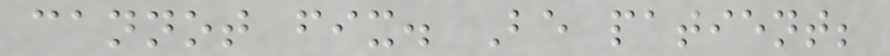cannot fix. Be patient;
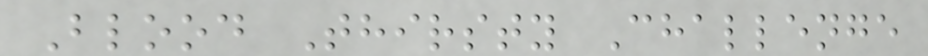Blood Thirsty Challenge
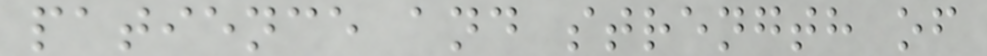patience and strength of
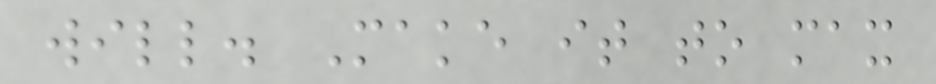will. Make it to max
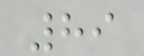89
